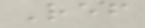Ref
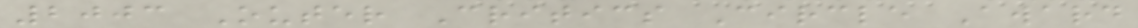2003 Outer Critics Circle Award
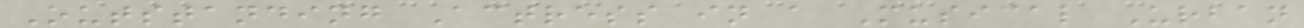Outstanding Actress in a Musical Urban
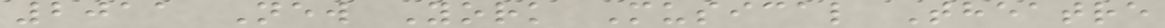2011 New York Musical Theatre
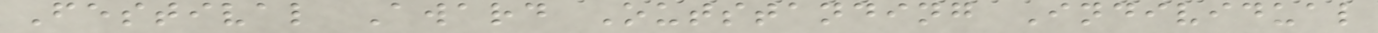Festival Award Outstanding Individual
